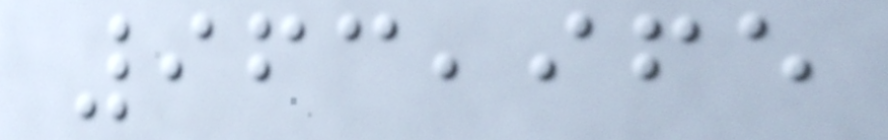963,965
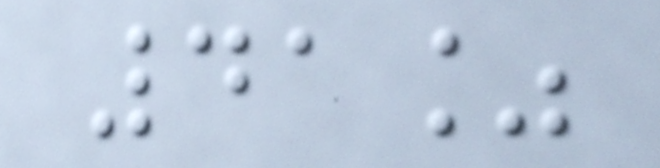41%
